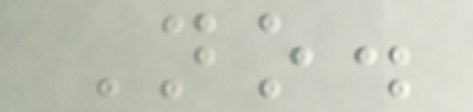No.
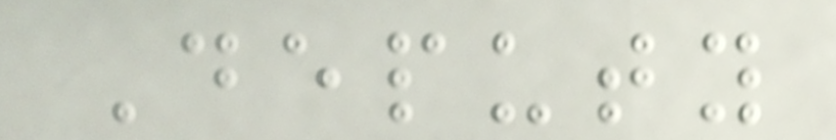Deputy
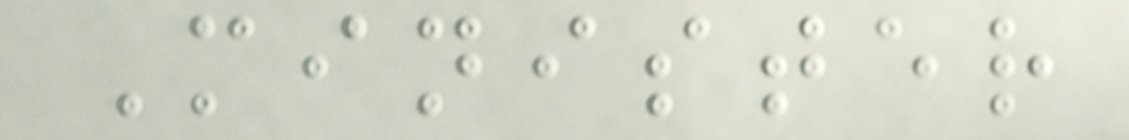Minister
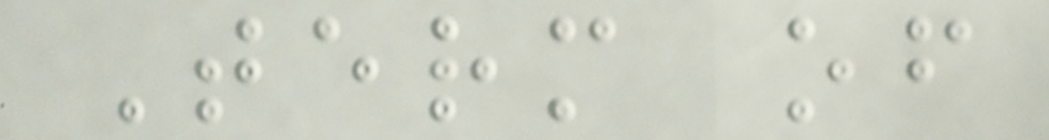Term of
